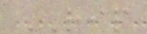RIP
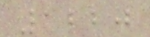1220
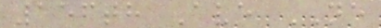156th Ave NE
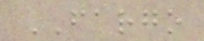FARGO
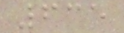635
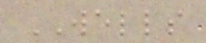WELLS
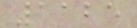1125
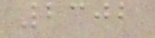2302
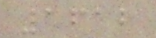1612
